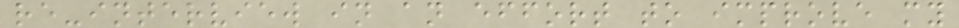re-interview in an effort to improve my
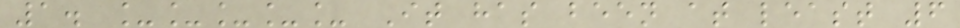1. _____ It has been at least 6
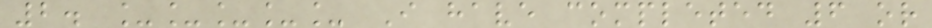2. _____ I have completed 6 or
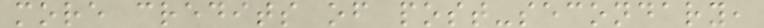more credits of post-secondary,
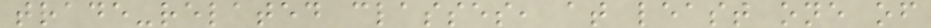trade-related classes, at least one of
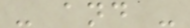- and -
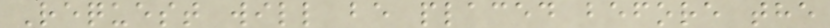Request will be placed before the
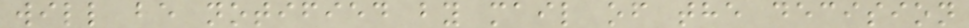will be notified by mail of the decision
